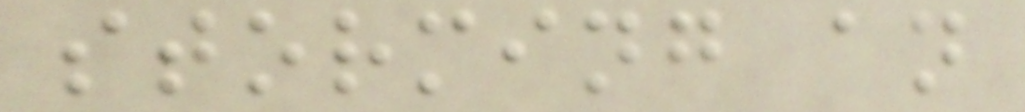storming an
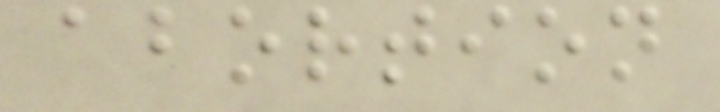abortion
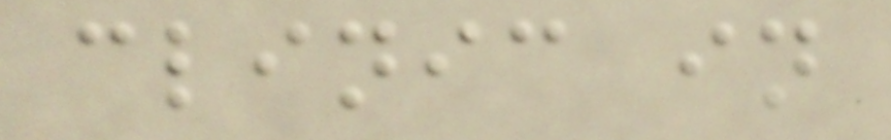clinic in
